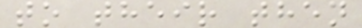to their then
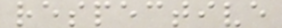respective
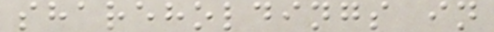shareholdings in
